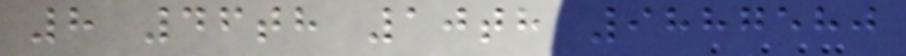8 46th 10th 9887580
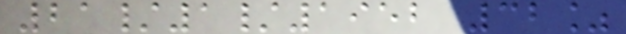21/1/1952 32%
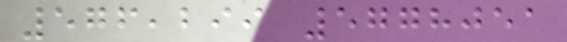576,299 5778051
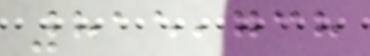815,738
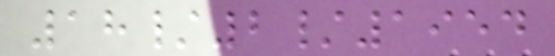18/2/1954
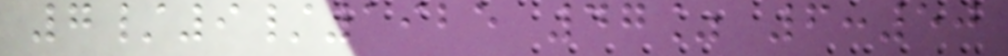7/9/1925 47% 6:50
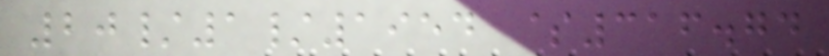20/1/1954 $316.74
